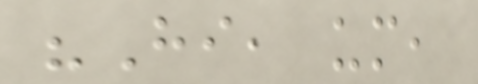"Hi, um,
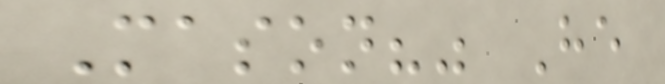Mason?" He
